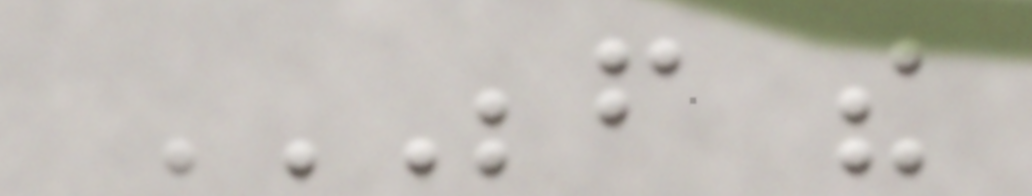BEFORE THE
